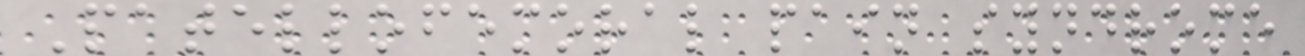Patellofemoral pain syndrome
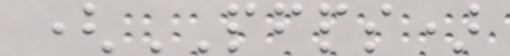(PFPS)
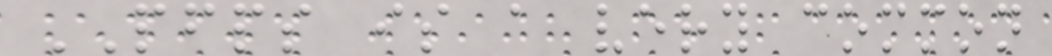PFPS is a very common
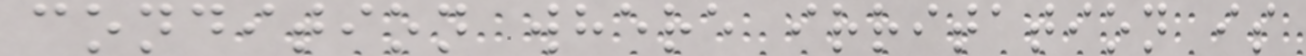condition where irritation is
